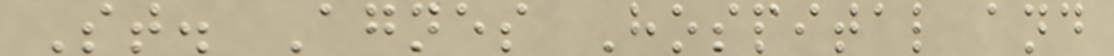St. Agnes Hospital and
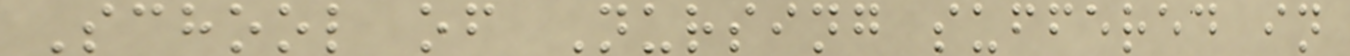School of Nursing suffered in
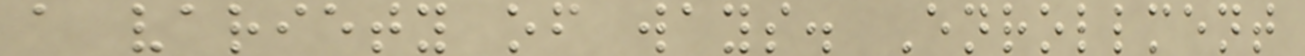a variety of ways. Enrollment
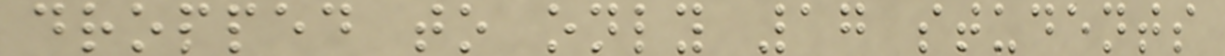dropped to only 17 students
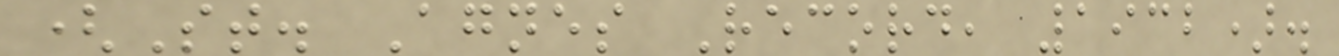(St. Agnes Record, 1932).
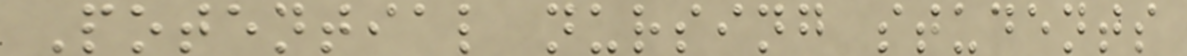Potential nursing students
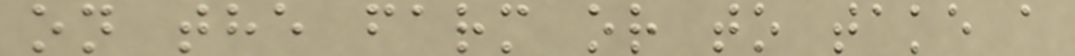on the farm or to take a
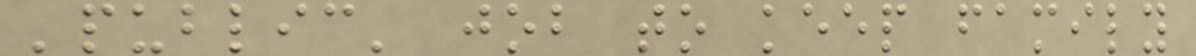'public' job to keep family
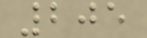205
